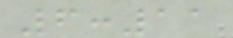6:11
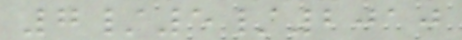7/5/2010
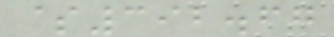$392.67
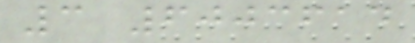3 6003614
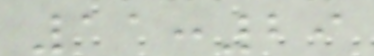11:29
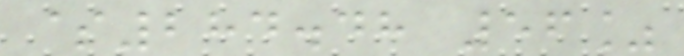$284.48 56%
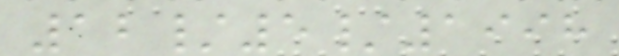12/5/1998
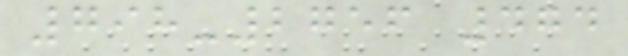798-2756 474
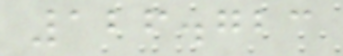126.723
